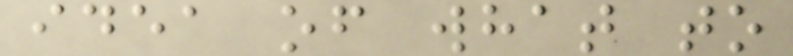idea of what to
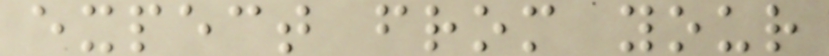expect from your
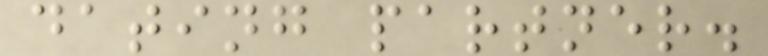dating partner.
